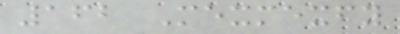162 Mexmexfy
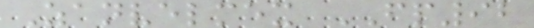Zanvelmex FP92
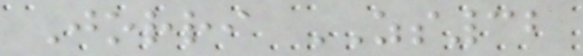Jorri ZS32
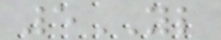5YL
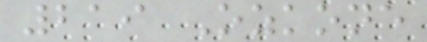219 Ozkone
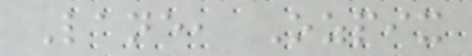Lane, Ozpix
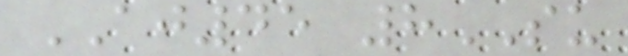AJ45 8SU
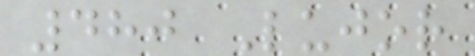480 Lujor
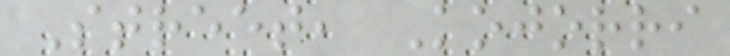Street, Kojorri
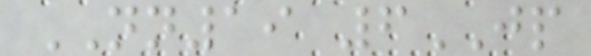NN19 6JP
